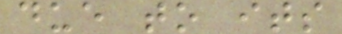due to its
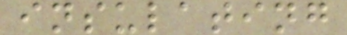insulating
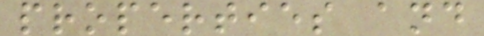properties and
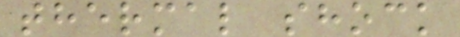thermal shock
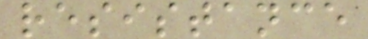resistance
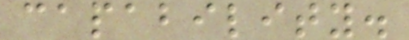capability.
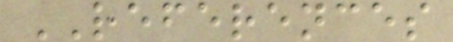REFERENCES
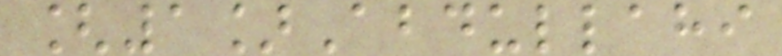[1]Abdullahi
